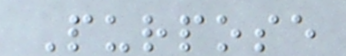Purpose
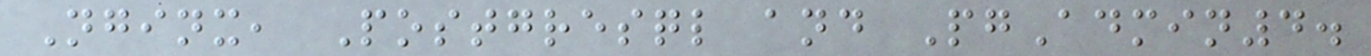Nginx, Postgresql and PgAdmin4.
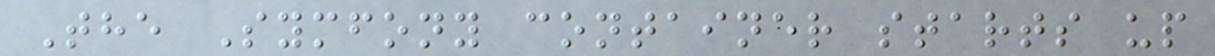The Symfony container starts up
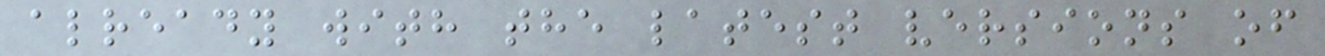already with the latest versions of
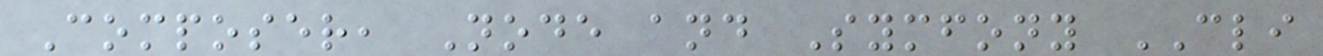Composer, Node and Symfony CLI
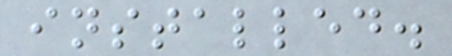installed.
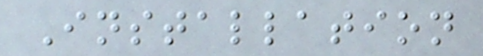Installation
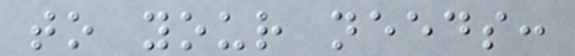to your needs:
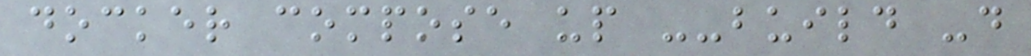docker compose up --build -d
